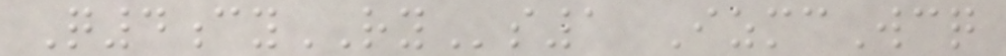Q4cyRYs1 IzmcWcq
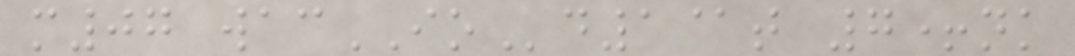m07 wacIOd1@t 7+nk
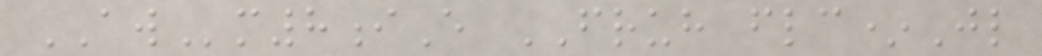AWm8iE FRUH flc*Jl
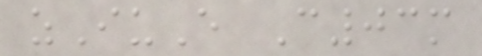zIuE C03m
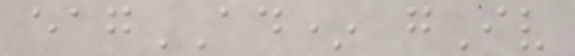eagAD* gIv
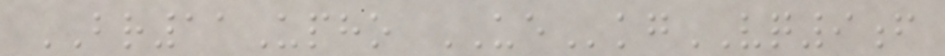BR11Upho UEkgVQ9f
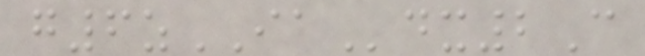g6zIAdx2C
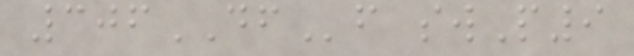306DFf swP9
